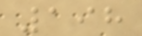198
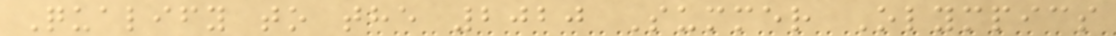Qualify to the 2020 Summer Olympics
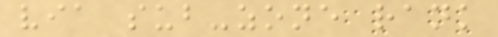via sub-zone rank
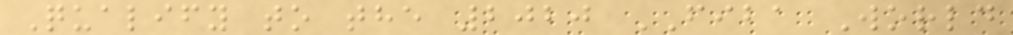Qualify to the 2020 FIBA World
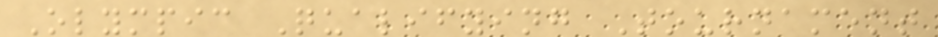Olympic Qualifying Tournament
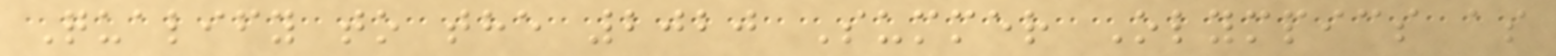Qualify to the 2020 Summer Olympics as
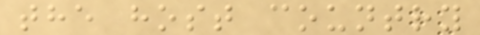the host country
